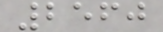2560
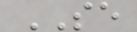SE
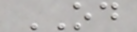OD
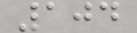104
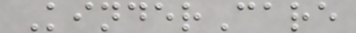KinderCare
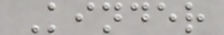Kinder
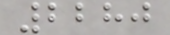2280
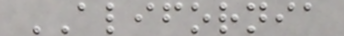ALIFORNIA
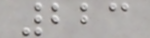223
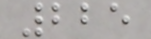225
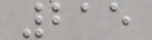215
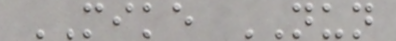MIKE NUN
